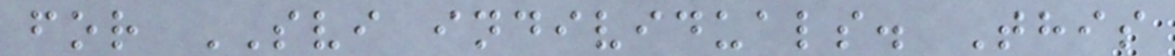for SVI individuals. This
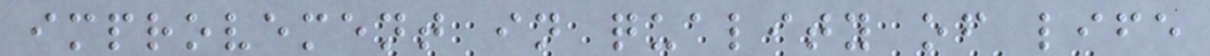improvement in quality of life
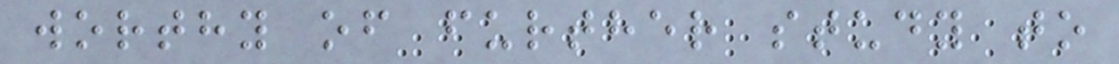worthy of further study to
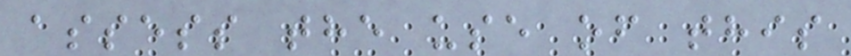assess the use of this
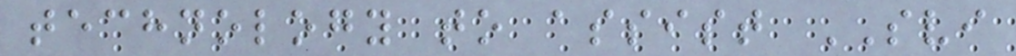technology to assist SVI
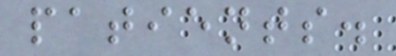patients.
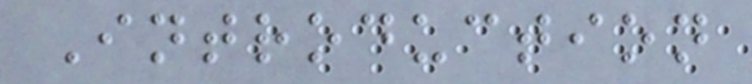Introduction
